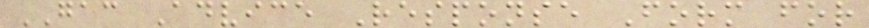GAC Advice Response Form for
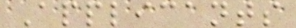Applicants
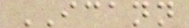ICANN
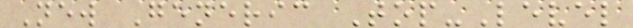New Generic Top-Level
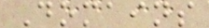Domains
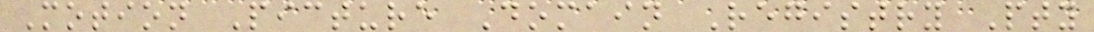Motion Picture Domain Registry Pty
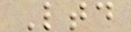Ltd
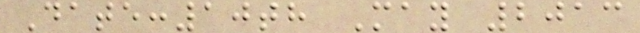Date:10th May 2013
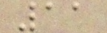11
